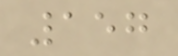157
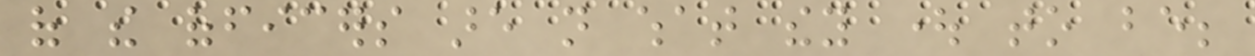of the officers are not what they ought to be;
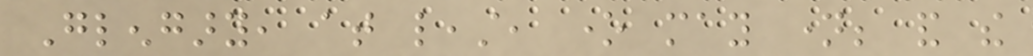Glengary, at least, one may name; and the
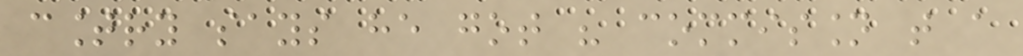country says he got his commission that a
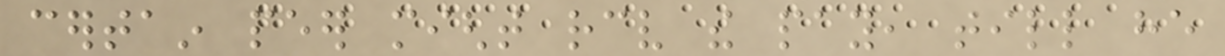certain peer might receive the pay, till he
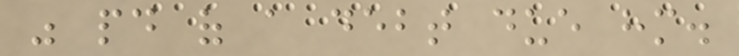was paid of a debt due him.
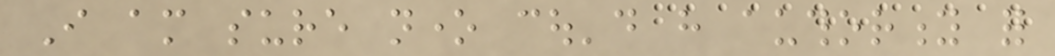I am sure none cou'd have authority for
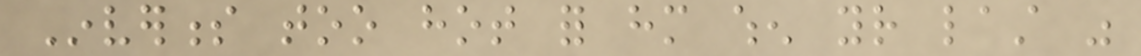Inverness too hot for him when your last was
